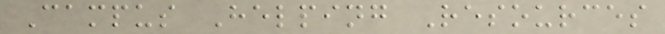Campus Helping Resources
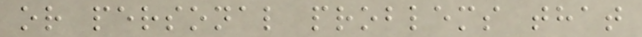or personal problems that
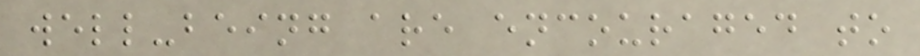well-being are encouraged to
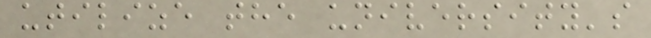utilize the university's
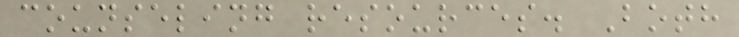counseling resources. Both
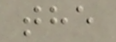the
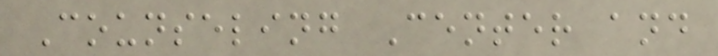Counseling Center and
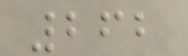262
